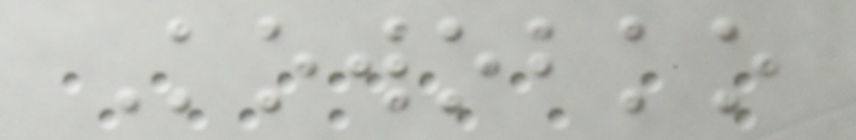Kowobko
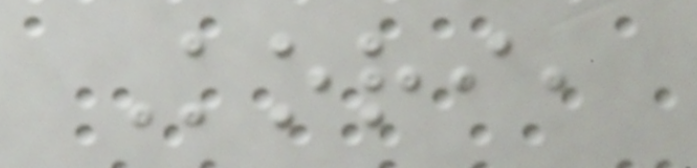Kori,
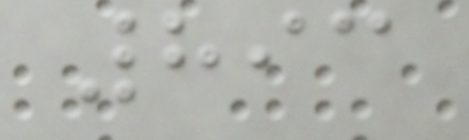893
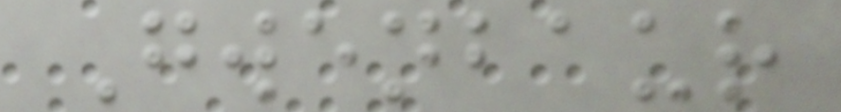Gwenbaur
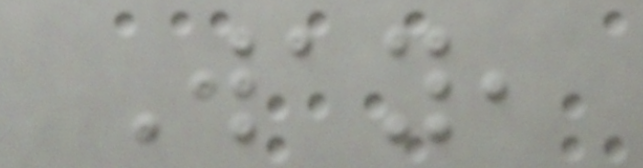Way,
